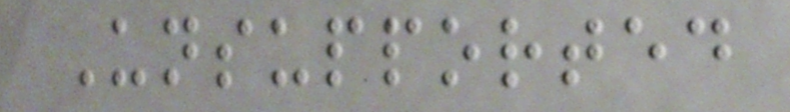Unsupported
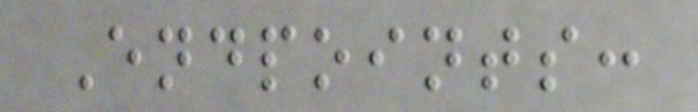Endpoints:
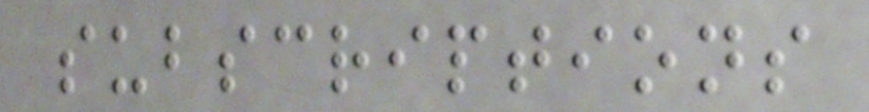subscriptions
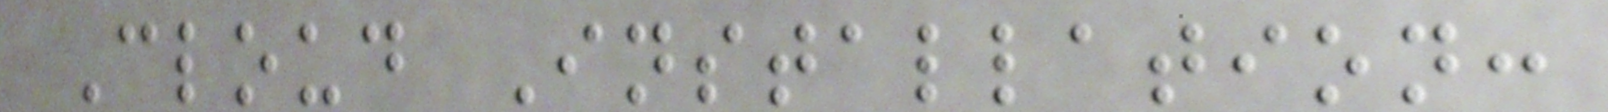Cloud Installation:
